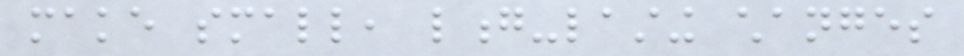make small, long-lasting changes
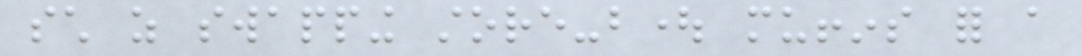such as swapping store-bought muffins for a
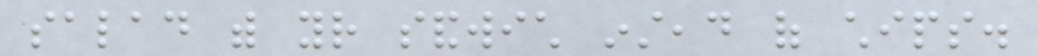salad with your sandwich instead of chips.
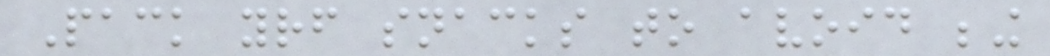Pack yourself snacks to avoid being
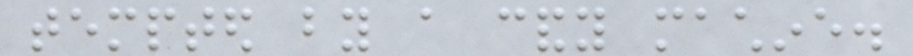tempted by a candy machine.
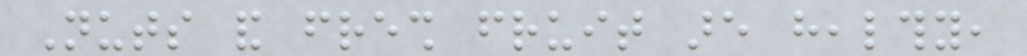Nuts and fresh fruit are healthy,
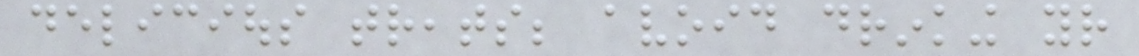delicious treats; avoid drinking your
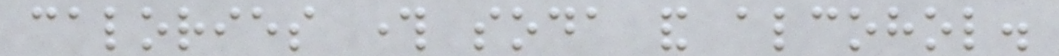calories through soda and alcohol.
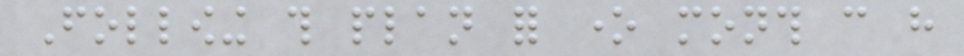Following this plan for one month can have
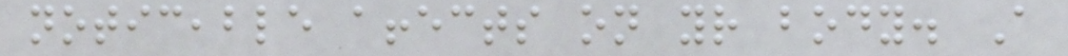noticeable affects on your body. A
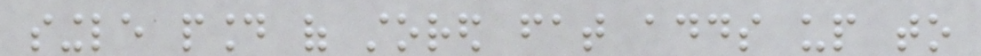single pound of stored fat adds up to
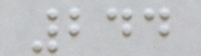244
